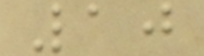10
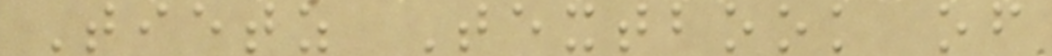Tietz Textbook of
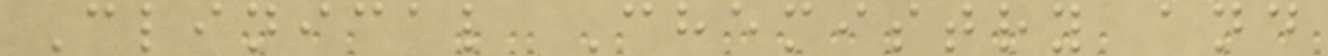Clinical Chemistry and
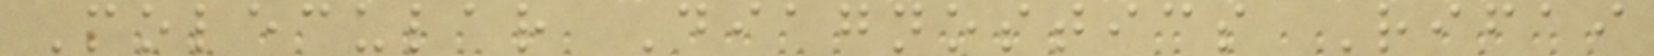Molecular Diagnostics Rifai
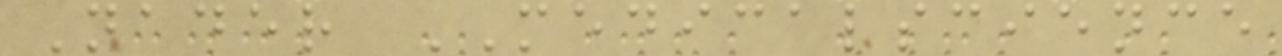Nader MEDICALSCIENCE
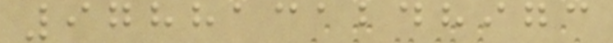9788131248973
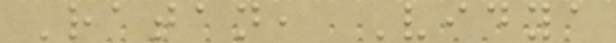Ratan, Vidya
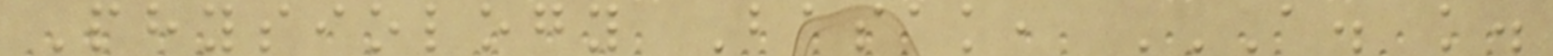Physiology Basak, A. K.
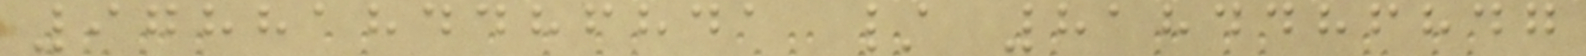9788184486841 / 8184486847
